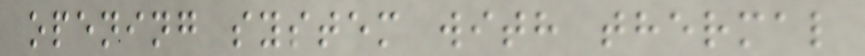opening system with thermal
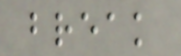break
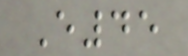E45
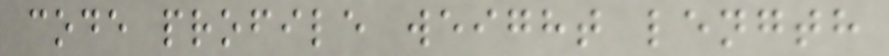code profile weight length
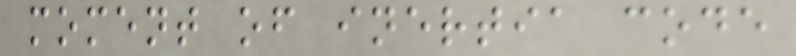moment of inertia code
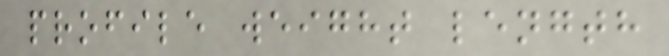profile weight length
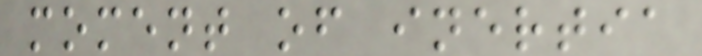moment of inertia
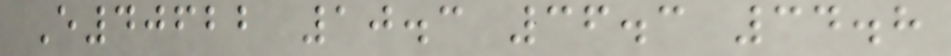E40622 10.3 36.3 34.8
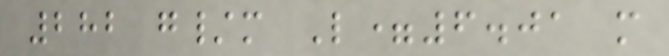282 g/m L=6.01 m
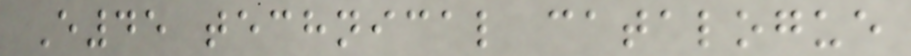E45 technical catalogue
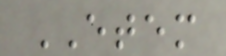ETEM
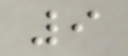9
